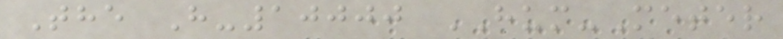The H-10000 HUM-Meter
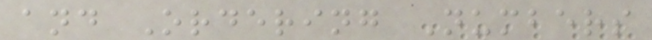and Ordering Numbers
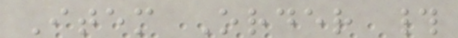Item Order #
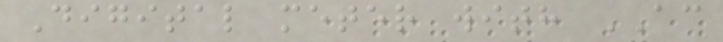Digital meter with AC
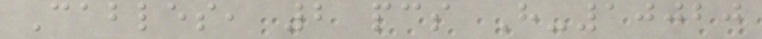Cables, 2 pcs H-10020
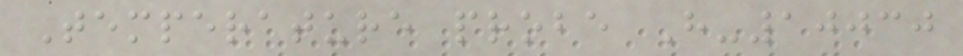Temperature probe H-10030
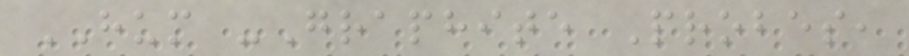HUM -Graphite Probes,
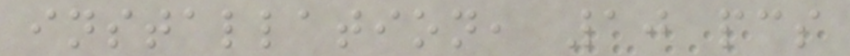installation, 10 pcs
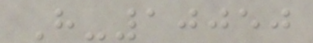H-10050
